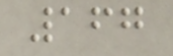167
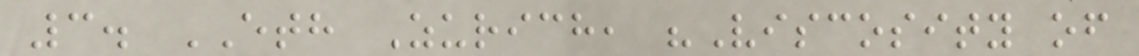3. ETH Zurich, "Viscosity of
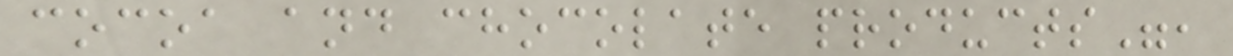cocoa and chocolate products",
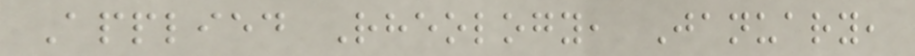Applied Rheology, January,
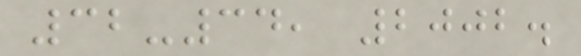32-34, 2002.
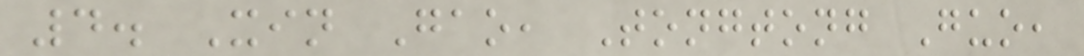4. Xin Gao, Tongtong Guo,
